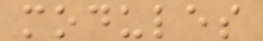modules
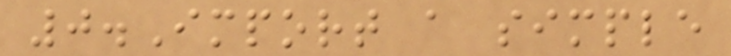0.Import a simple
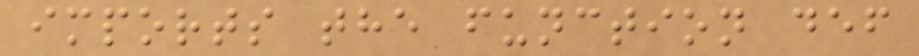imports the function def
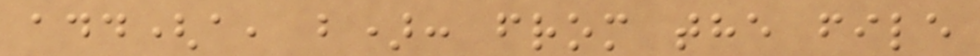add(a, b): from the file
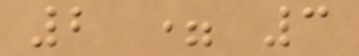2 = 3
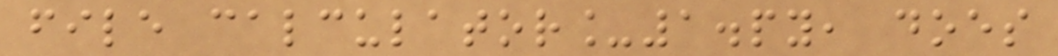file calculator_1.py, does
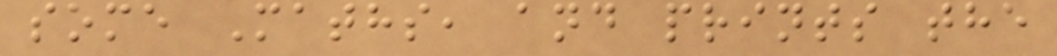some Maths, and prints the
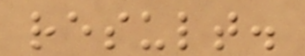result.
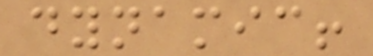dynamic!
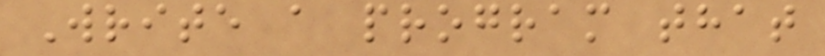Write a program that
